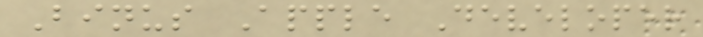Binus Apple Developer
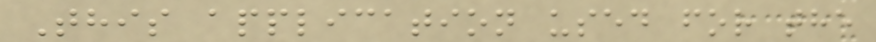This application used for the
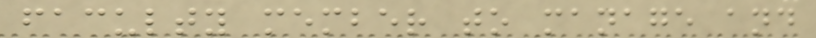faculty member to manage and
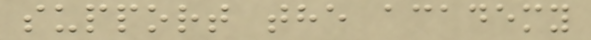support the academy
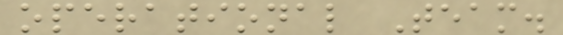operational Team.
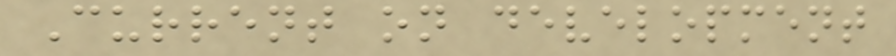Current on development
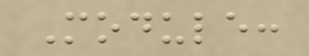Module:
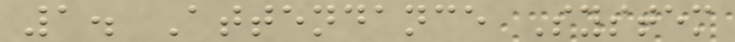1. Attendance System
